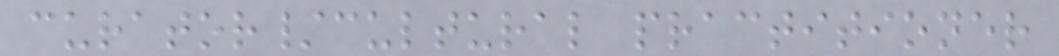curator/cultural practitioner
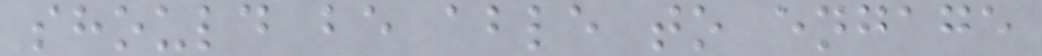should be able to engage
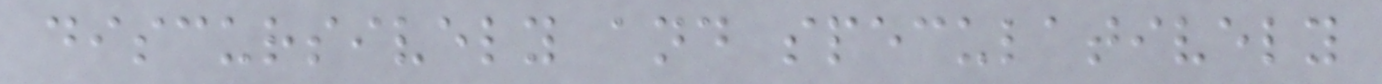discursively and speculatively
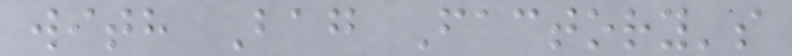with Bag Factory's
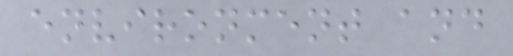environment and
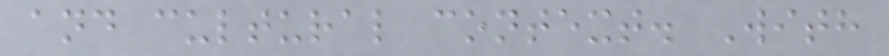and cultural context. With
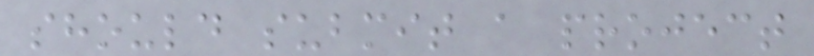should submit a project
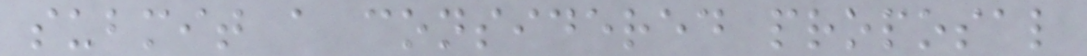submit a considered proposal
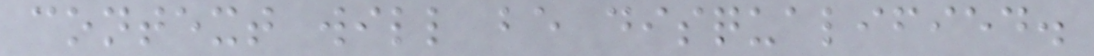context will be disqualified.
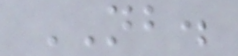NB.
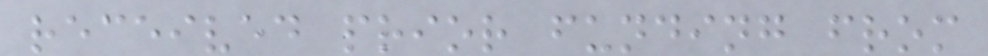received prior funding from
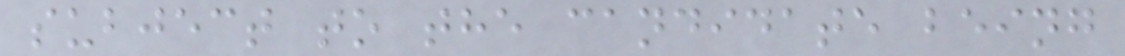subject to the candidate being
